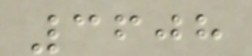3608
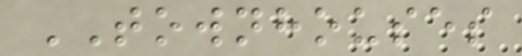TOWNHOUSES
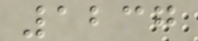1237
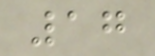17
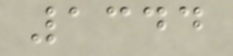1344
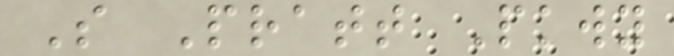S Pratt Pkwy
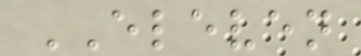ELEVEN
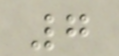7
